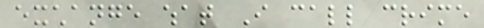exchange what I call crime
